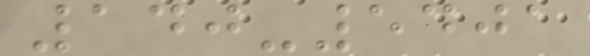140-5401
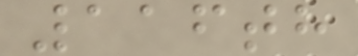116th
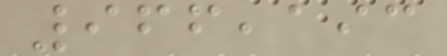966,193
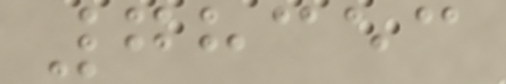78353
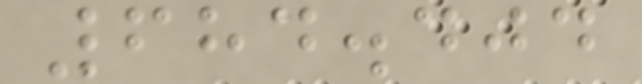684.404
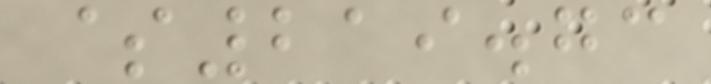$219.73
